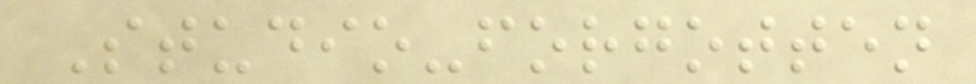Studio-forgotten
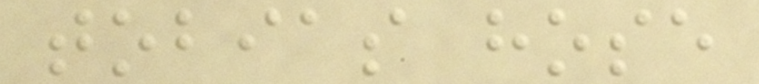tobias hose
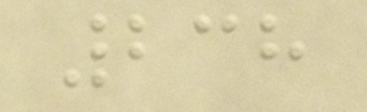238
